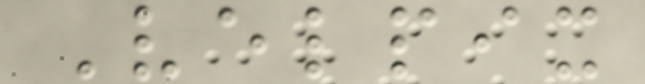Velpix
